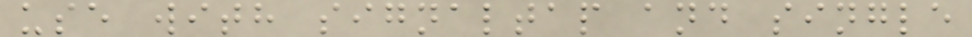use with signaltap and single
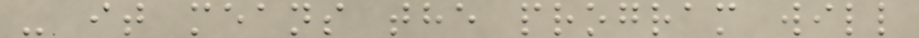- it means the program will
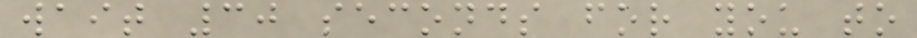wait 30 seconds for you to
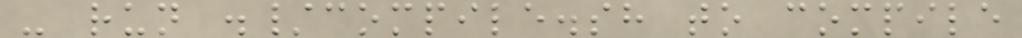- run ./compile.sh to compile
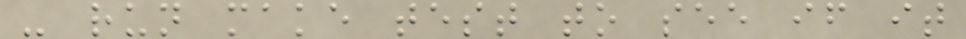- run make test to see if it
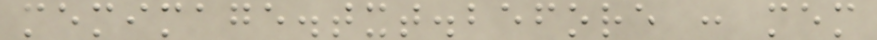memimage.txt.before : mem
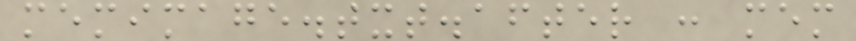memimage.txt.after : mem
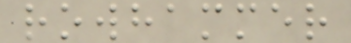rowhammer
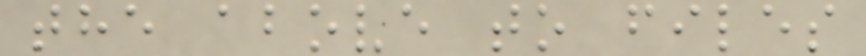the above to files
